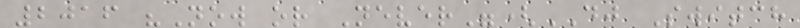2016 "Now or Never"(DJ Switch
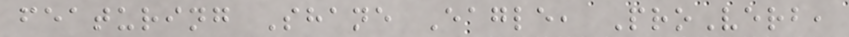featuring Shane Eagle, ProVerb,
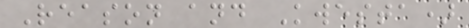Reason and Kwesta)
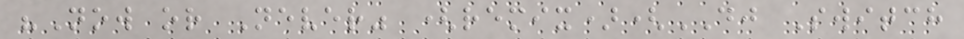"Now or Never" (remix)(DJ Switch
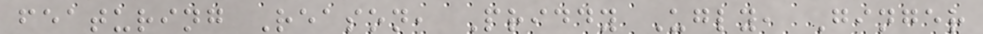featuring Reason, Priddy Ugly, Ginger
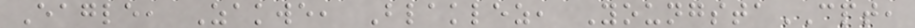Eagle, Zakwe, Blaklez, YoungstaCPT,
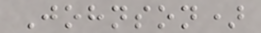Johnson)
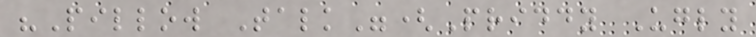"Pillow Talk"(Priddy Ugly
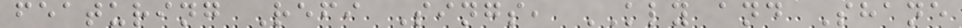featuring Refi Sings, KLY and Shane
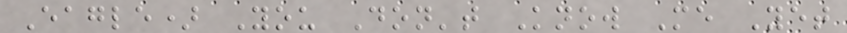Eagle) You Don't Know Me Yet
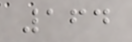164
